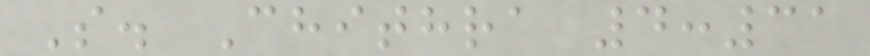S. Chithra 4:31
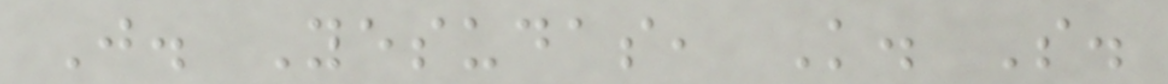J. Yesudas, K. S.
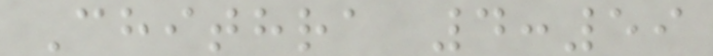Chithra 4:59
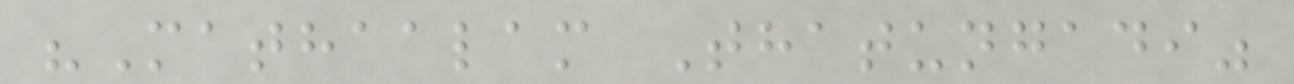"Mathaalam Thatungadi"
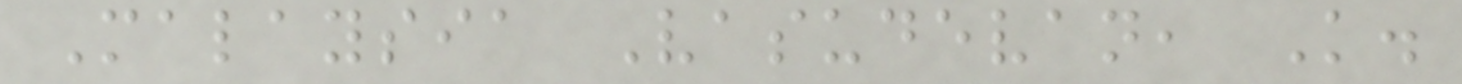Malaysia Vasudevan, K.
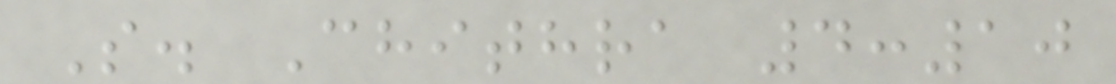S. Chithra 4:10
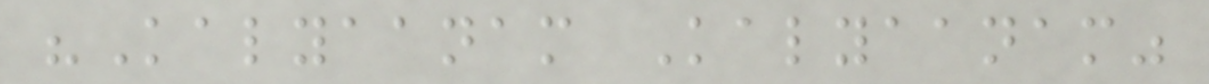"Kalyaanam Kalyaanam"
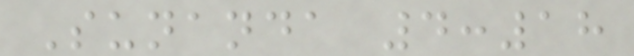Sunanda 4:18
